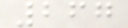267
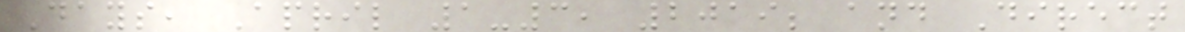Days, April 1-3, 2019; and Direct
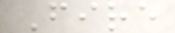Fire
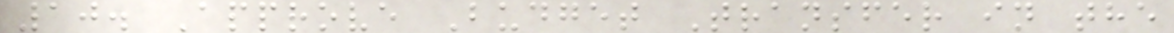10. Approve Budget Transfer in the
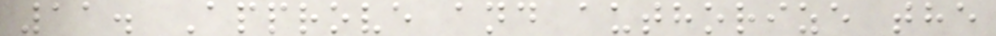11. Approve and authorize the
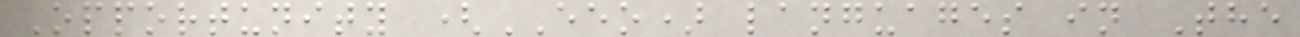Opportunity (EEO) languages in The
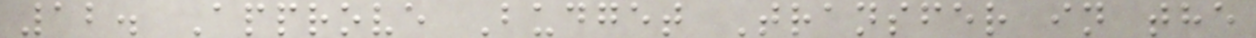12. Approve Budget Transfer in the
